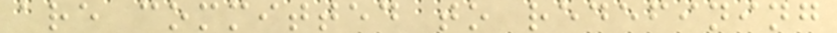are committed to redefining
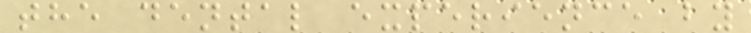the dental experience by
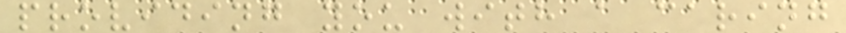providing you with a caring
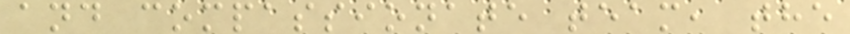and compassionate team, the
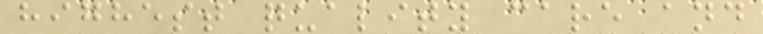highest quality care and
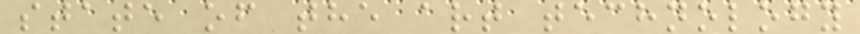state of the art technology
